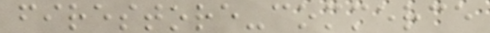firestore-commerce
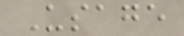Usage
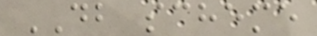DB scheme
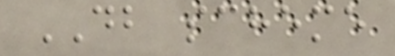DB scheme
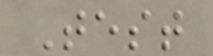Test
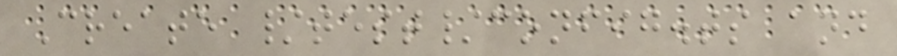Create /test/config.ts and
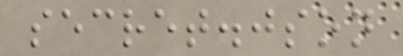secret.json
